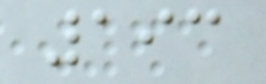193
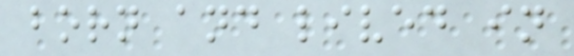born and lived in
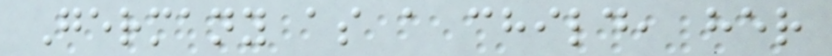Germany as a child, her
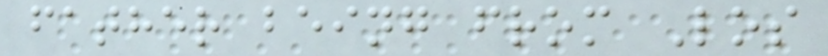father being from Los
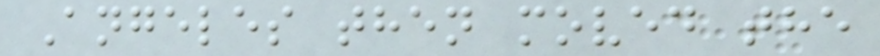Angeles then moved the
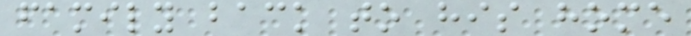family back to his home
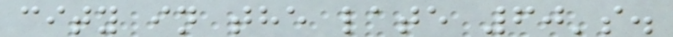city in the late 60's.
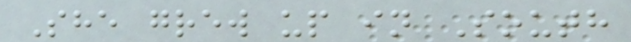She grew up in South
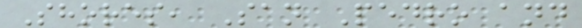Shores, San Pedro and
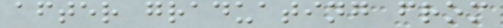after graduating from
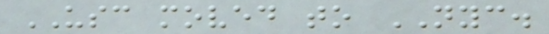USC moved to NYC.
